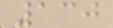130
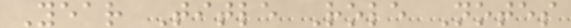Year Title Role Notes
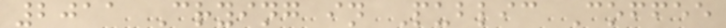2011 Crying in Public Coffee
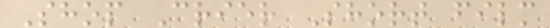Shop Crier Short film
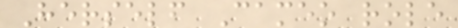Herself Cameo role
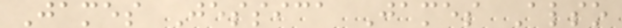James Jessica James Also
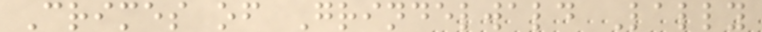Crimes of Grindelwald Lally
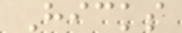Hicks
